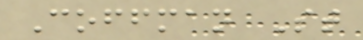Coffman St
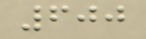600
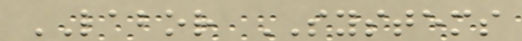LABOR SYSTEMS
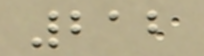212
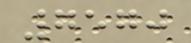7570
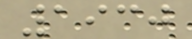1930
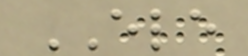ELE
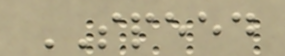SPEED
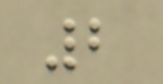2
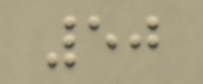50
